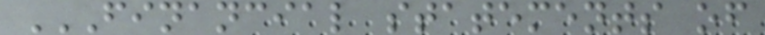FINANCIAL STATEMENTS OF
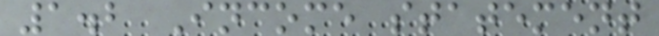1.2 Income statement
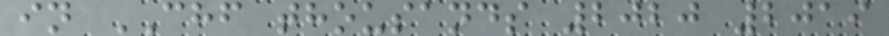in CHF thousands 2020 2019
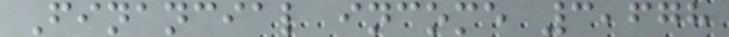Financial income 3,678
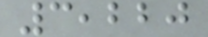3,220
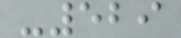-529
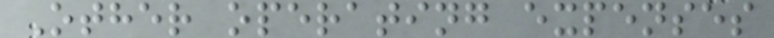Other operating expenses
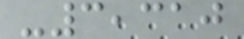-3,310
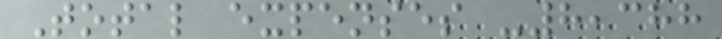Total expenses -8,388
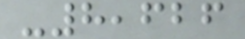-8,626
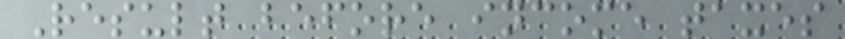Result before income taxes
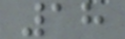18
